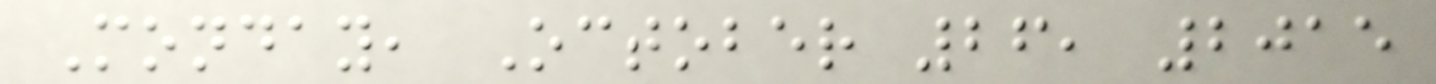Monday, October 26, 2015
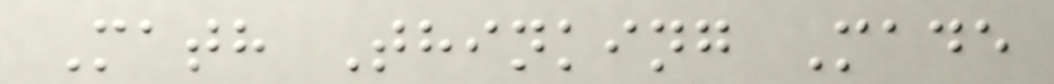Math Thinking Made
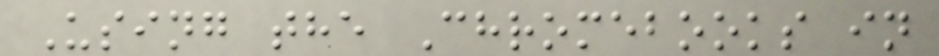Using the Chromebooks in
